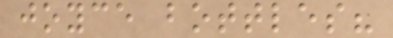joyce bottles?
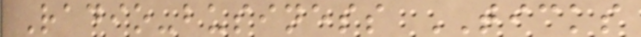Radio-business TICKS
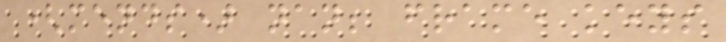(mends) nan; frame keys
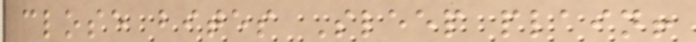close bites Sleep plain!
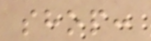shop:
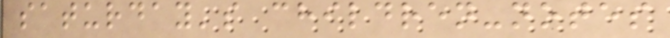saturday's children-notes
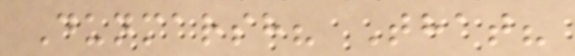Dunmarsh? That?
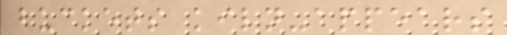buckets kiln-appears
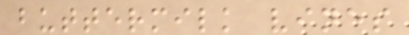buttermilk vines
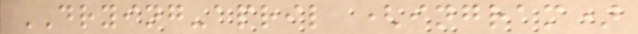DRYING-april (ingram)
